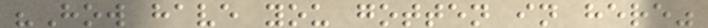"How have you gotten in here"
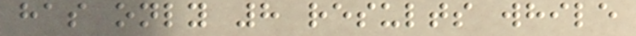has only 8 results while
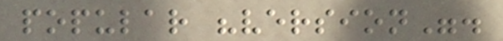popular "version".
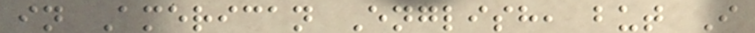in American English, but I
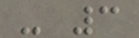- 3
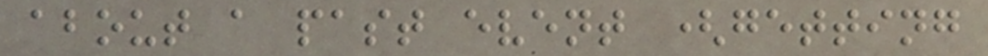about a past event (getting
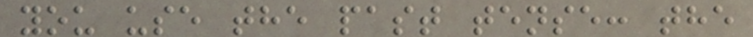you use the past tense: the
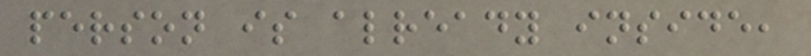person is already inside,
